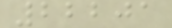22201
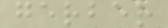gerber
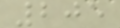205
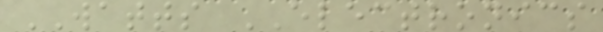WATTS ELECTRONICS
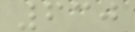630
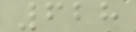628
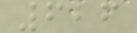626
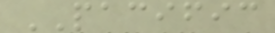PACIFIC
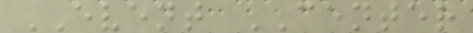EVENT CENTER
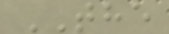THE
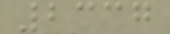2337
